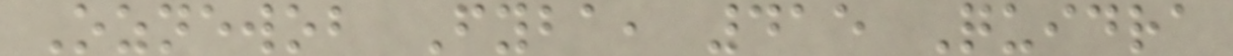Oznewob Fyba, 415 Quidra
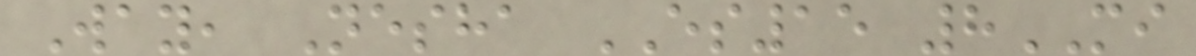Way, Nesha ES15 8MI
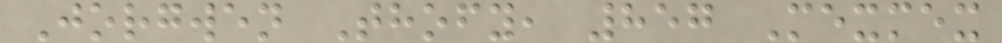Jorgwen Thofy, 857 Mexmex
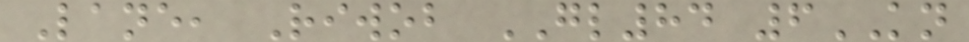Lane, Riwob GL84 6KN
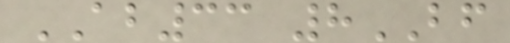AB33 8BF
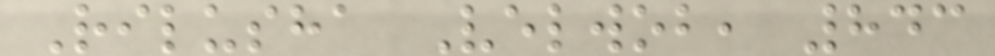Rilusha Velwob, 843
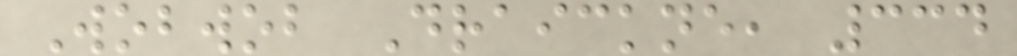Wobwob Draickne, 334
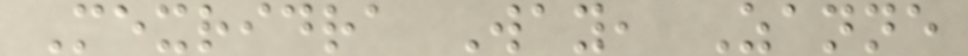Mexridra Way, Zanne
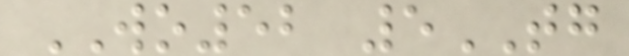WO52 5TG
